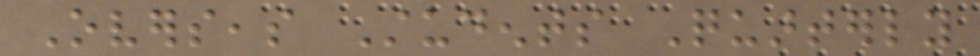Overseas Students Quarterly
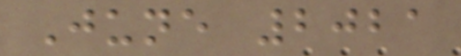June 2021
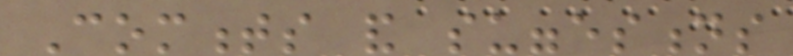Comments and suggestions
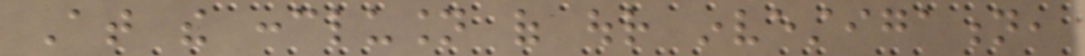At the conclusion of our investigation,
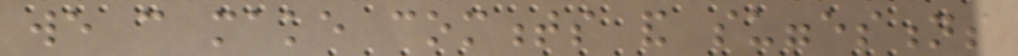we can make comments and suggestions
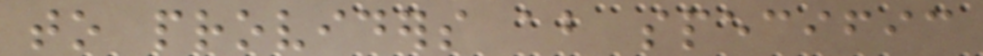to providers about specific
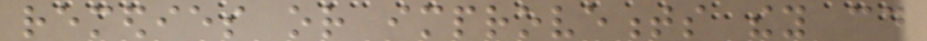remedies or improvements they could
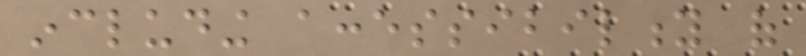including accessibility of
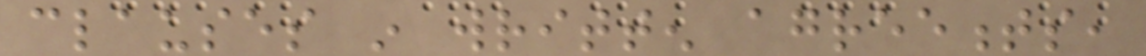clauses in written agreements,
